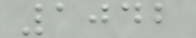1042
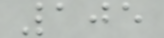105
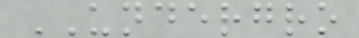UNDERGRO
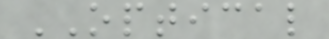OPTICAL
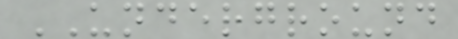UNDERGROUND
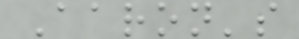Aaron's
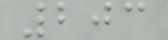203
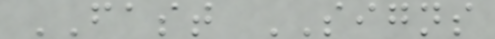FAST SIGNS
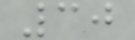30
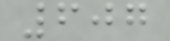607
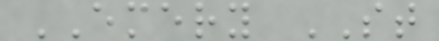EMERY ST
